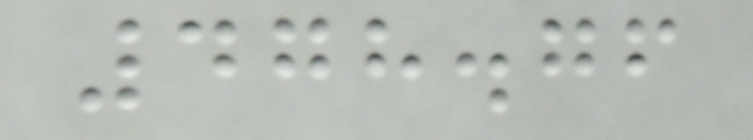478.76
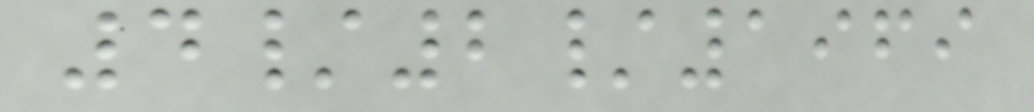4/2/1969
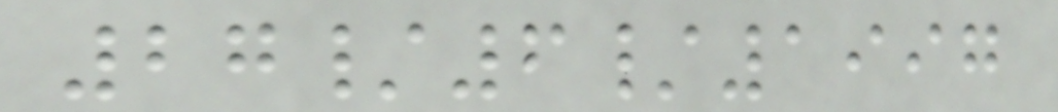27/6/1997
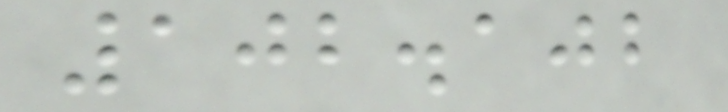102.102
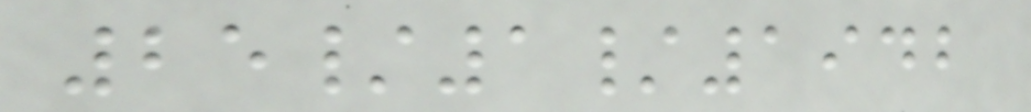25/1/1942
